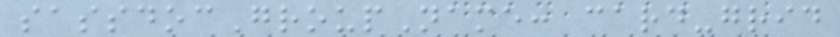sassdocGroupName: card-grid
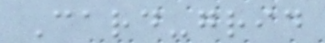Card-grid
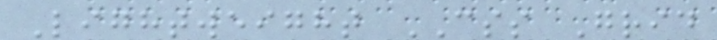Lightweight CSS Grid
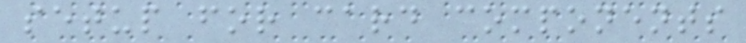setup for card components
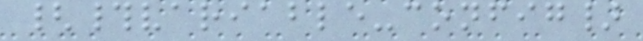{#variable-config}
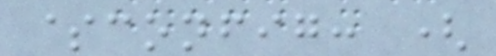$config: (
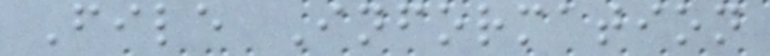File Information
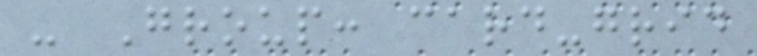- Group: card-grid
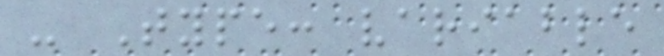- Type: variable
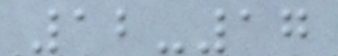12-17
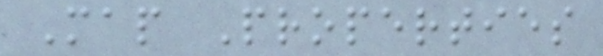Map Properties
